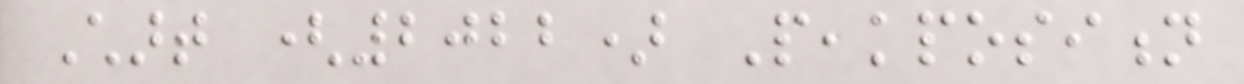Chart (2022) Peakposition
